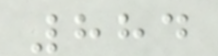884
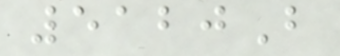5120B
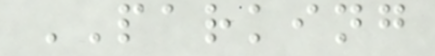PARKING
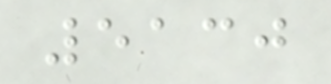5130
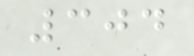304
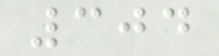304
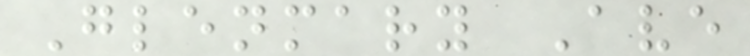Glenmary Ave
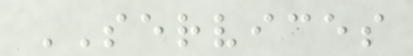SERVICES
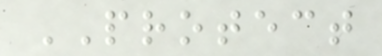PROTECT
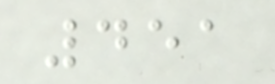451
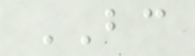BC
